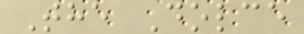The Dolce
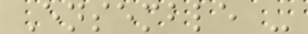Ensemble -
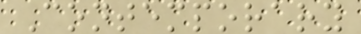Contemporary
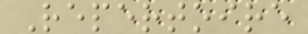Repertoire
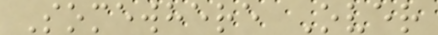Somewhere Over
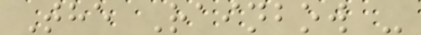The Rainbow -
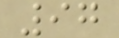97
